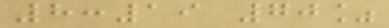8:19 70%
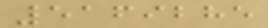5169285
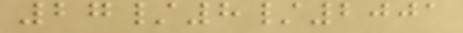27/8/2001
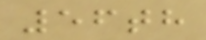56th
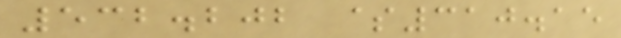532.202 $310.15
